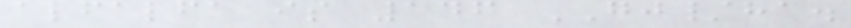alfalfa is 146 GJ/ha.
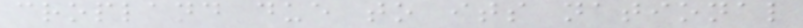cropland due to its national
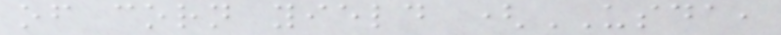of corn yield (USDA,
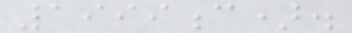1999c).
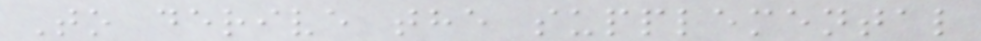To derive the supplemental
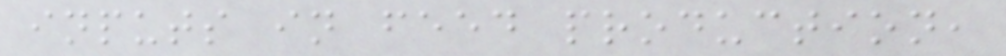inputs in feed production,
